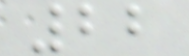22
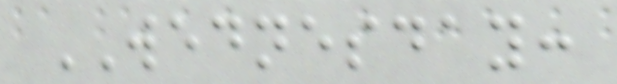WEDNESDAY:
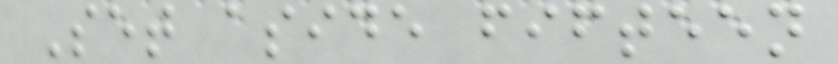Set aside fifteen
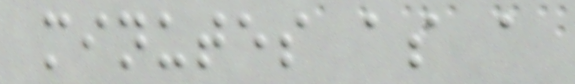minutes as a
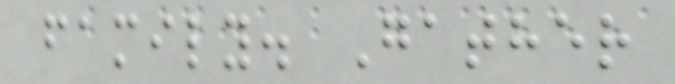family. Gather
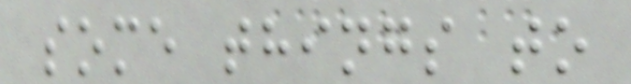some things to
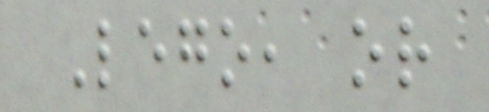Lego, or
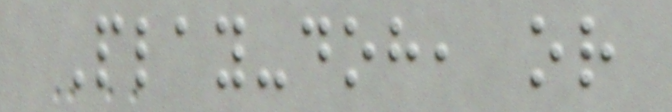Play-doh, or
